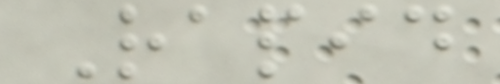Rapid
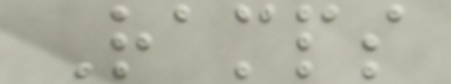Ramps
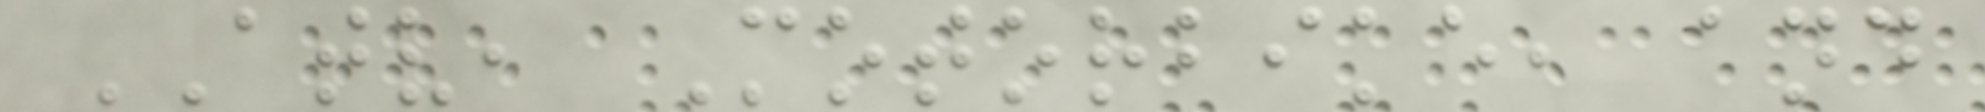ATV, Motorbike, and
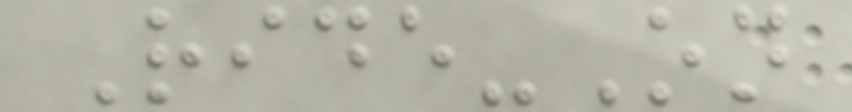Ride-On
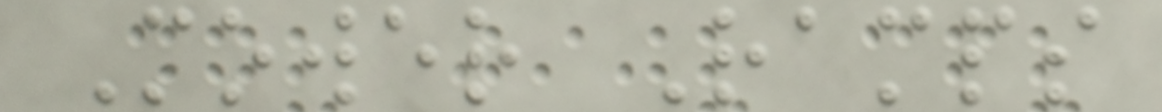Mower Ramps
